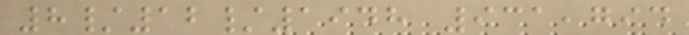8/12/1948 931,794
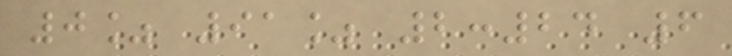0% 91% 2:24 6
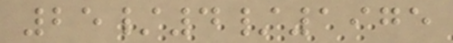25/4/1975
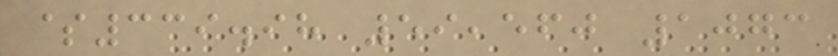$339.98 59,560 1073
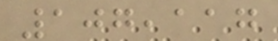107,117
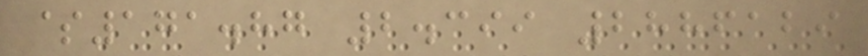$171.87 2.399 2886129
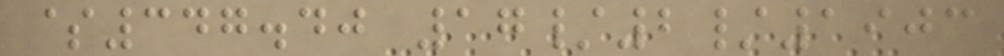$347.40 17/2/1903
